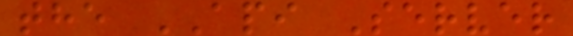the API Server
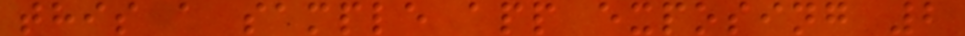this a sample app exposing 2
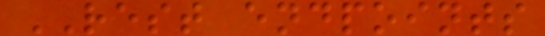REST endpoints
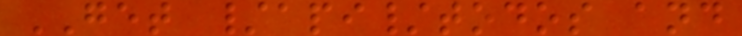GET /api/todos and
